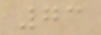73
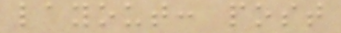layout: post
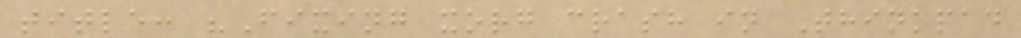title: "Fixing xorg crash in Thinkpad
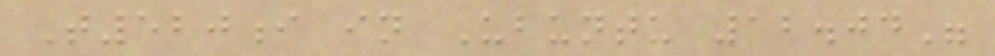T520i in Ubuntu 12.04"
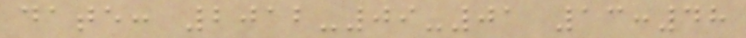date: 2012-09-01 13:48
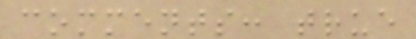comments: true
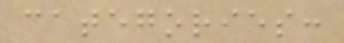categories:
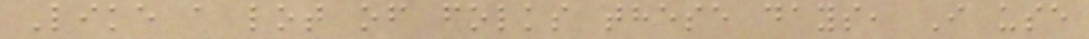Like a lot of folks these days, I use
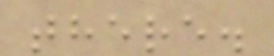there.
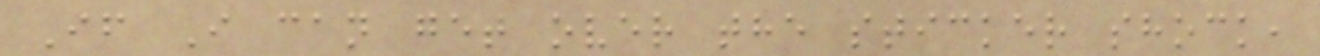If I can get over the sticker shock,
